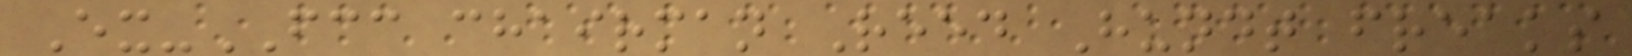Ex-FCC chairman Reed Hundt freaks
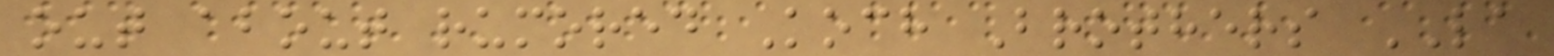out about rumored Koch Brothers LA
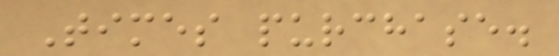Times purchase.
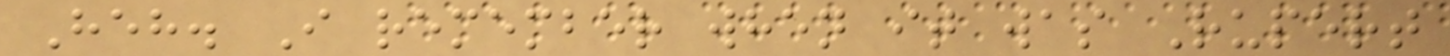Heh. I remember when it was Rupert
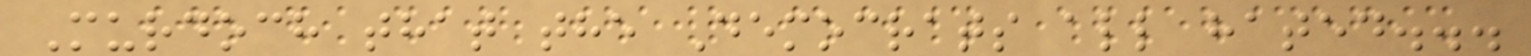Murdoch that the Democrats all hated...
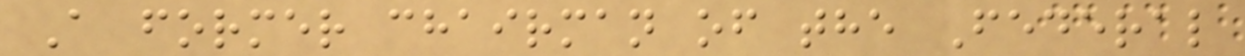A former chairman of the Federal
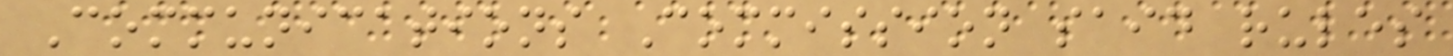Communications Commission said rules
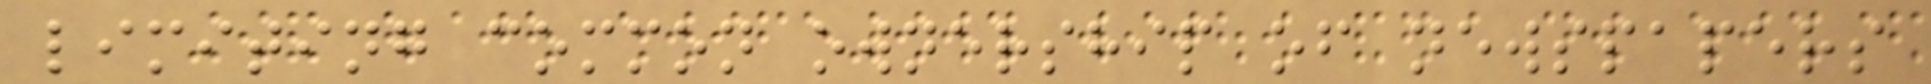limiting common ownership of newspapers
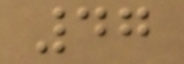47
